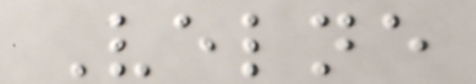Velne
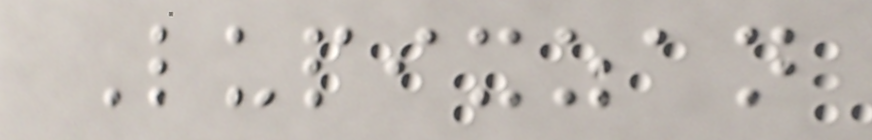Lupixzan
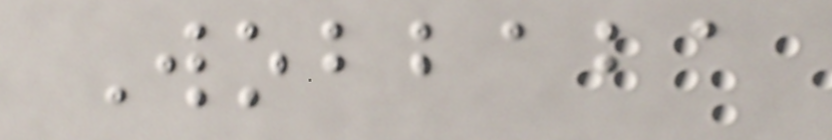Wobbaba
